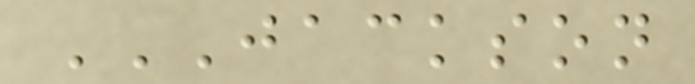JACKSON
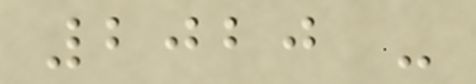2020 -
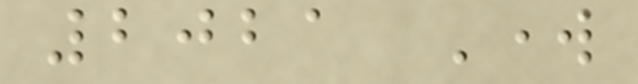2021 Work
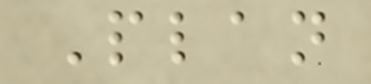Plan
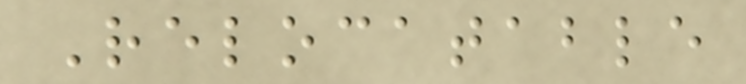Relocatable
